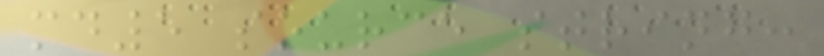md5 source string:
